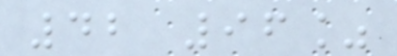42 96%
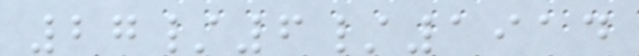27/6/1914
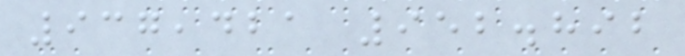937,421 952.892
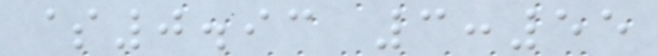$0.93 3:55
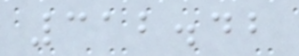312.42
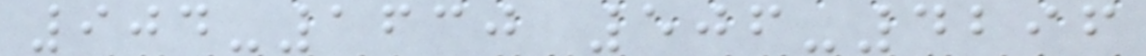904-1630 506-4296
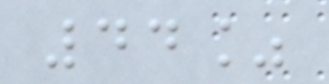44%
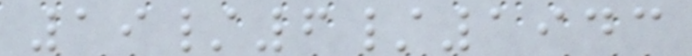19/6/1943
